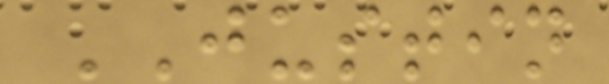JUSTIN
